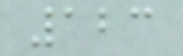123
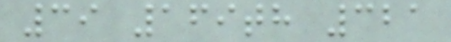39 169th 321
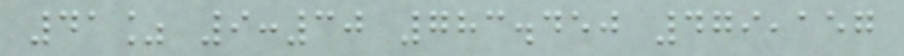41% 9:30 783.450 479,157
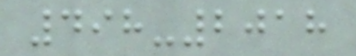498-2018
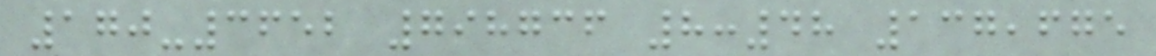170-3652 798736 8:48 137,675
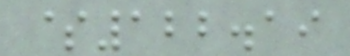$122.19
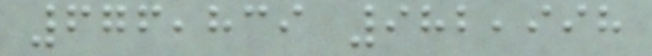676,839 982,998
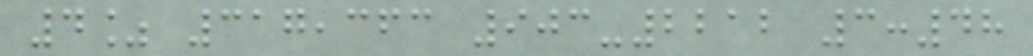4% 317,363 903-2212 3:48
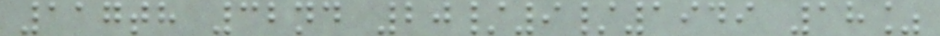117th 32nd 20/9/1949 18%
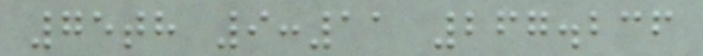75th 9:11 267.236
